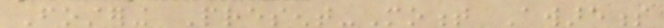Fostering Present-Moment Awareness
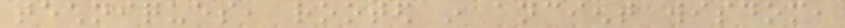techniques, rooted in ancient wisdom,
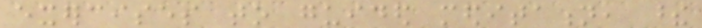exercises to guided meditation, these
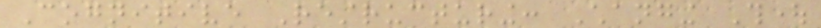Cognitive Restructuring: Changing Thought
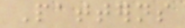Patterns
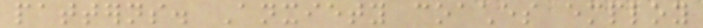patterns. Anxiety coaches employ
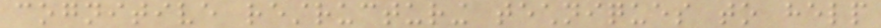cognitive restructuring techniques to help
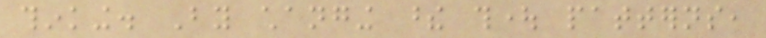thinking. By changing these thought patterns,
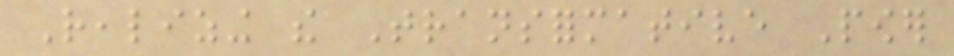Realizing the Transformative Power
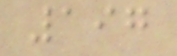197
